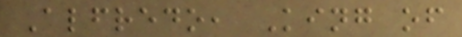Alfredo, King of
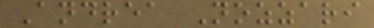Andrea Nozzari
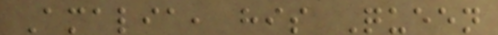Amalia, his Queen
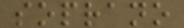soprano
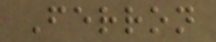Ferron
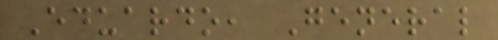Eduardo, General
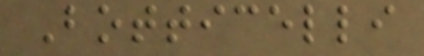Botticelli
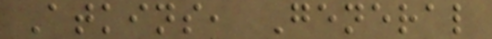Atkins, General
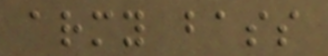army bass
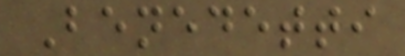Benedetti
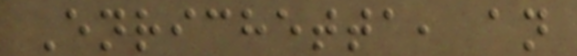Enrichetta, an
